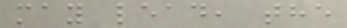may lead, the
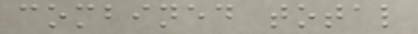combined total
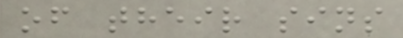of their sins
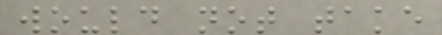would not take
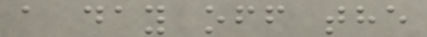a day off the
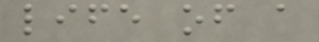life of a
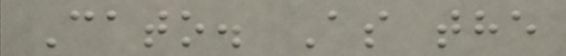Cato. As the
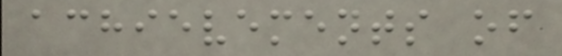achievements of
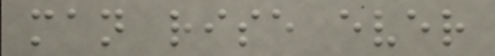man rise ever
